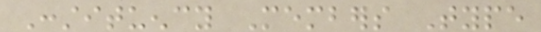Constituency Members Type
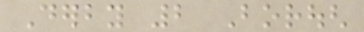Derby 2 Borough
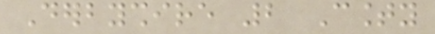Derbyshire 2 County
